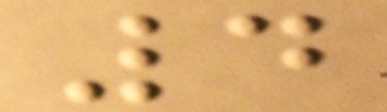4
